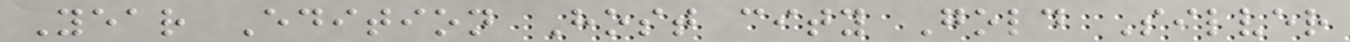Year Edition Host city Gold Silver
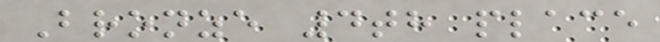Bronze 4th place
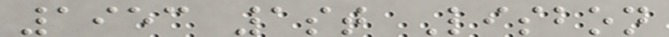1953 1st Lisbon
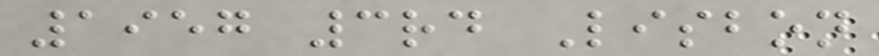1957 3rd Lisbon
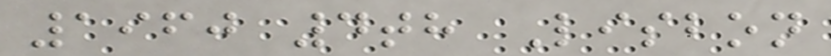1960 4th Lisbon
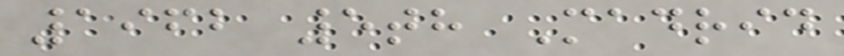1962 5th Madrid
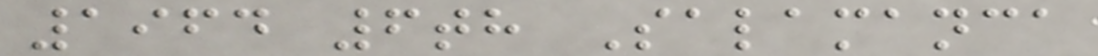1964 6th Salamanca
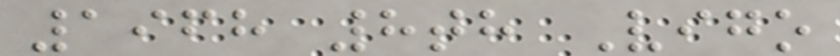1968 8th Vigo
